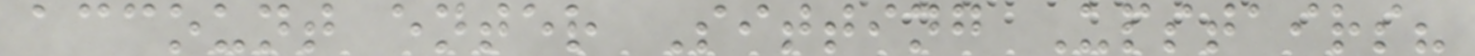account enter Sitting Upstairs?
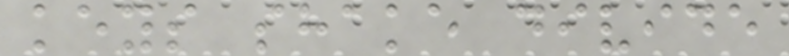keys shake divide
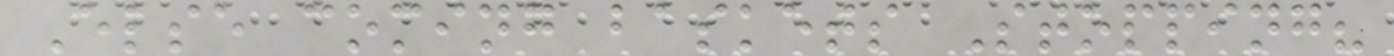Else coming baskets Stopping?
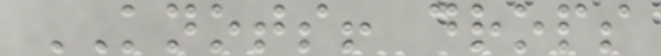KNOTS! drops
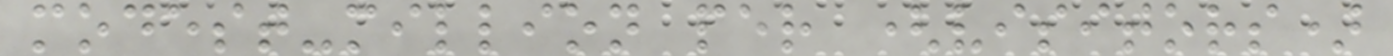modest-million per (visitors)
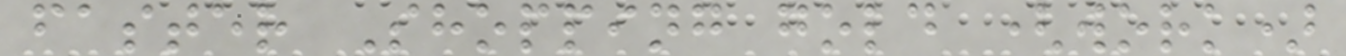faster Shopping gold (work)
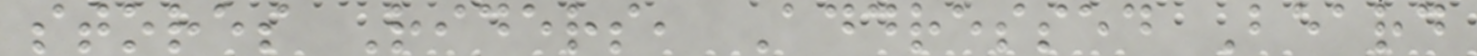stores Riders, Addressed Beard
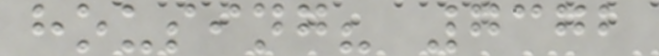housing? 7372
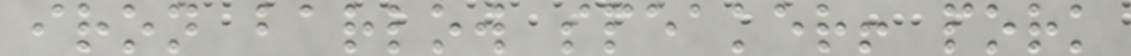iron barlow speaker! pork
